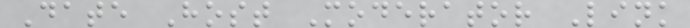Date Host Moderator Link
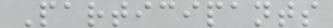Participants
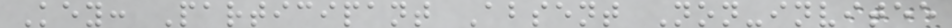Key: Participant Absent Non-invitee
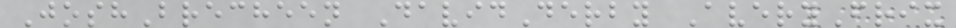JoshBrecheen DavidDerby AveryFrix
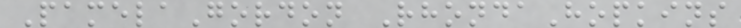PamelaGordon RhondaHopkins
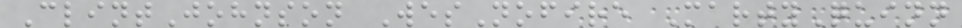ClintJohnson WesNofire MartyQuinn
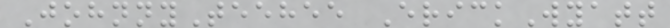JohnnyTeehee ErickWyatt
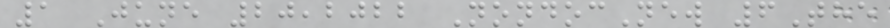1 June 20,2022 NondocNew 6The
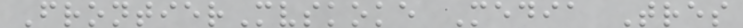FrontierMvskoke Media Tres
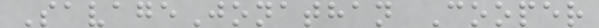SavageJonathan Cooper
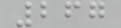267
